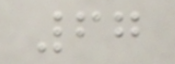67
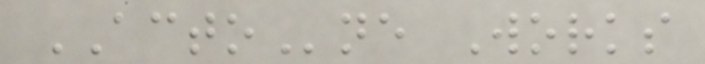ACTOne Works
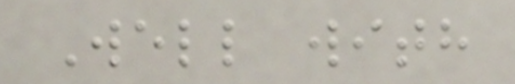Well with
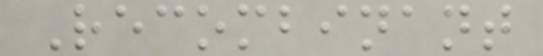Recombinant
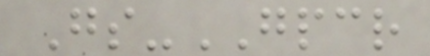Gs-GPCR
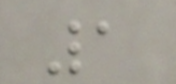1
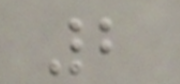2
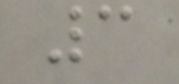3
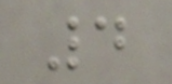4
